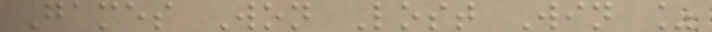Games Won Lost Win %
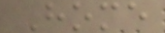Home
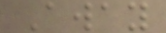Away
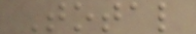Total
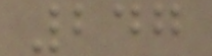247
